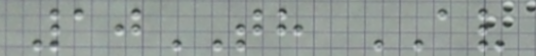10TH AV
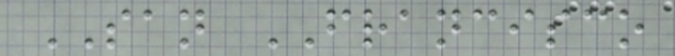SAN FRANCISCO
